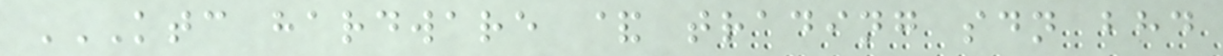KTC HARDWARE & TRADING SDN BHD
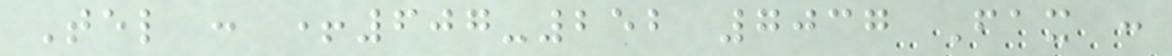Tel : +607-252 7037 Fax :
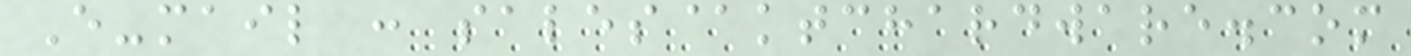E-mail : sales@ktchardware.com
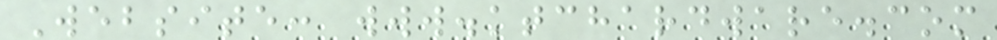Website: www.ktchardware.com
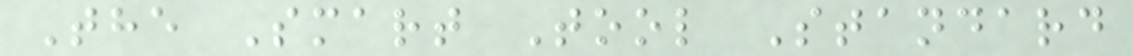The Smart Tool Standard
